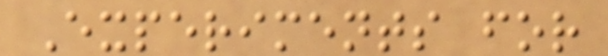Experiments for
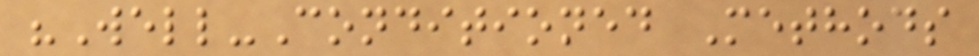"Well-Conditioned Methods
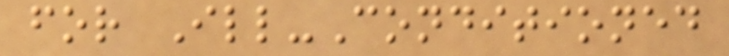for Ill-Conditioned
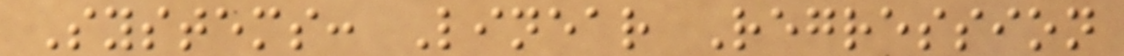Systems: Linear Regression
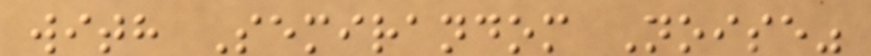with Semirandom Noise"
